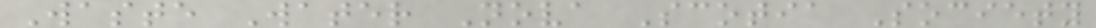Waste Water Nova Scotia Society
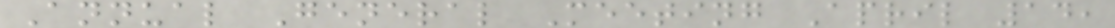Annual General Meeting April 14,
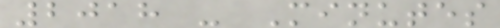2018 - Minutes
